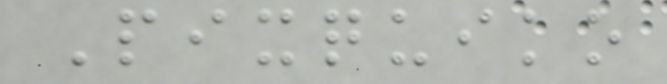Pixquiko
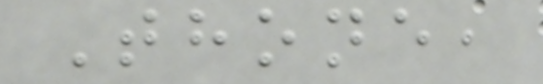Thone,
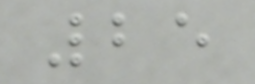25
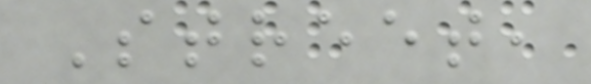Street,
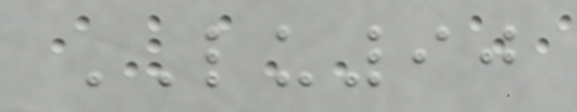LU90
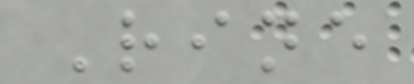Rine
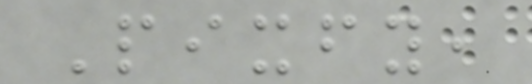Pixfy,
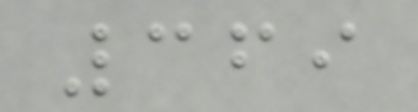369
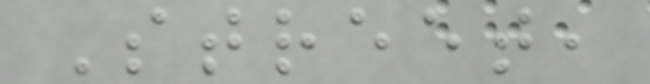Street,
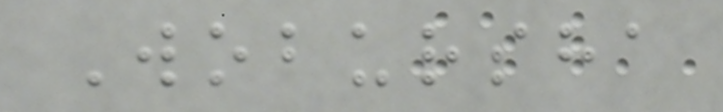Wobursha
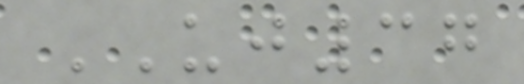UJ37
